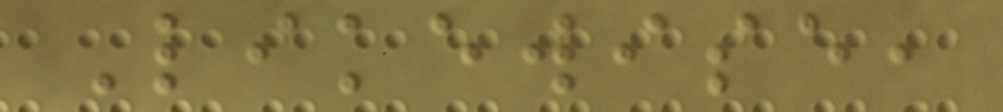Likewise,
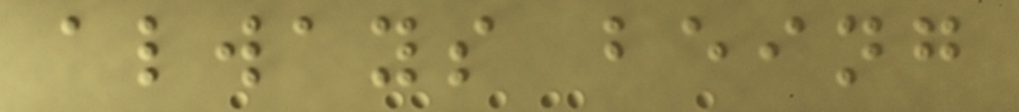always being
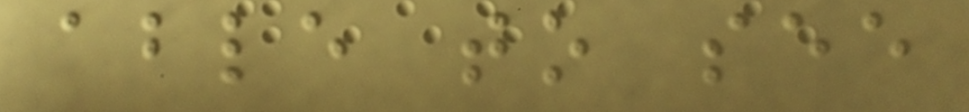able to see
